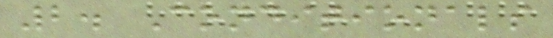2. Conditionals
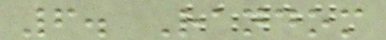6. Random
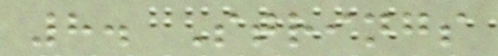8. Strings
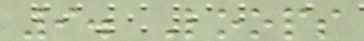9. Loops
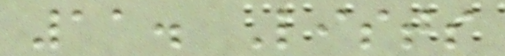11. Lists
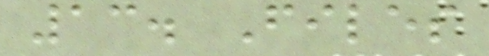13. Files
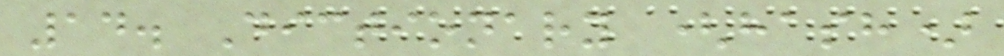14. Dictionary (hash)
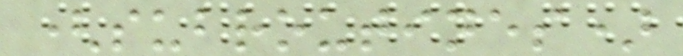(subroutines)
